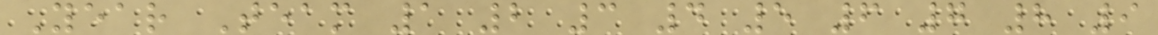Year Team 1 2 3 4 5 6 7 8 9
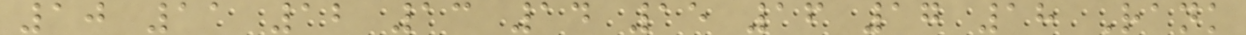10 11 12 13 14 15 16 17 18 Rank
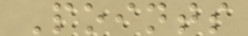Points
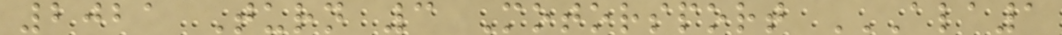2021 Turn 3 Motorsport ALA1
